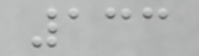133
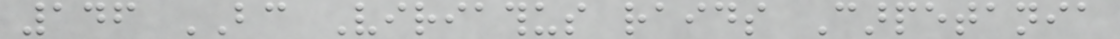146 BC Viriathus raids Carpetania
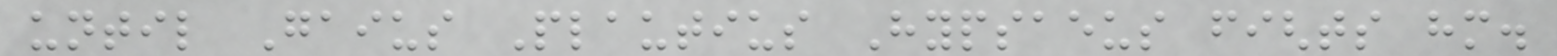until Gaius Plautius Hypsaeus fights him.
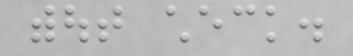without check.
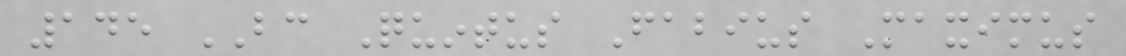145 BC Quintus Fabius Maximus
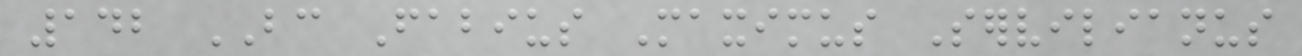142 BC Fabius Maximus Servilianus
